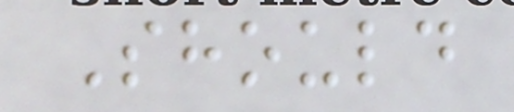Should
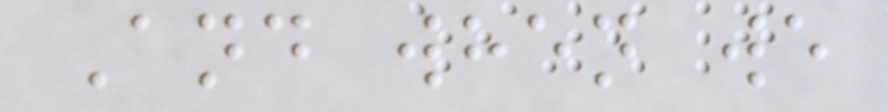And when we
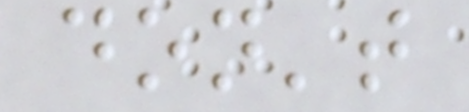don't
